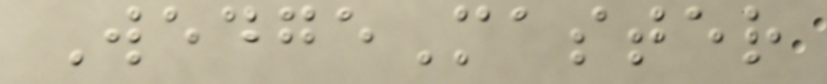WedgeMaster
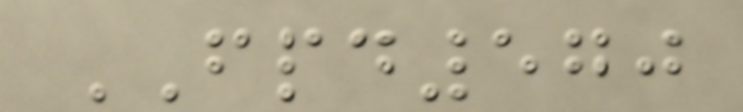FPD570
